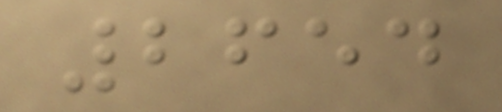2654
